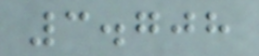3.708
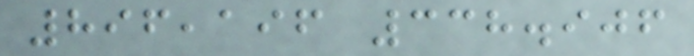896,196 338.906
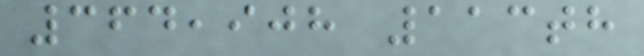364,908 113th
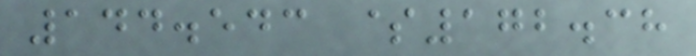144.543 $172.38
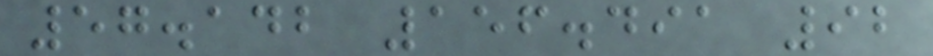57.142 156.491 92
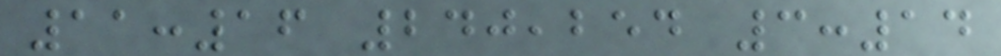11:16 240,254 3:14
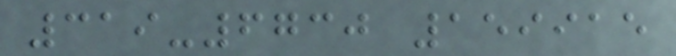319-6730 159915
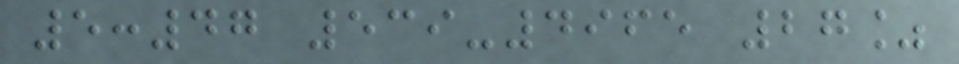5:47 539-4965 27%
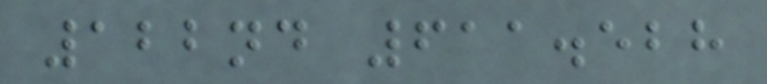122nd 611.528
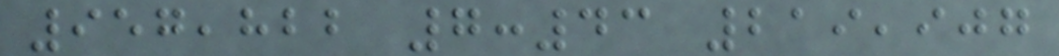957,822 7:43 219,907
